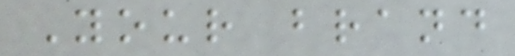Your brand
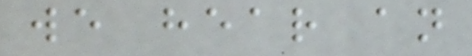we hear an
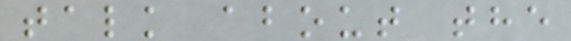talk about the
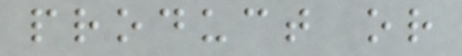product or
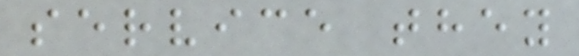service they
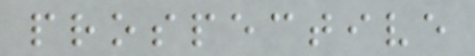prospective
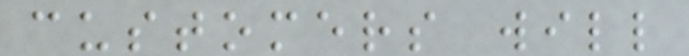customers will
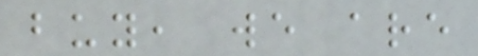buy, we are
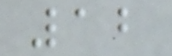12
